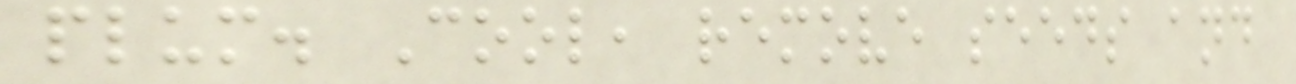plum. Cool, remove seeds and
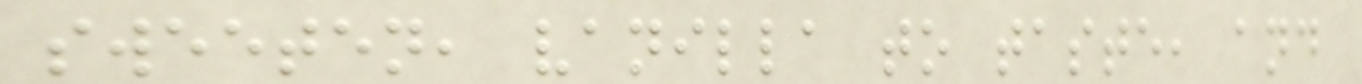sweeten, vanilla to taste, and
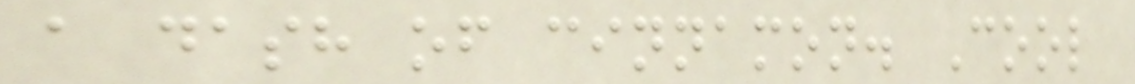a dash of cinnamon. Cool
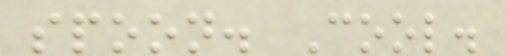spoon. Cool.
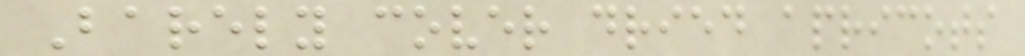Barely cover dried apricots
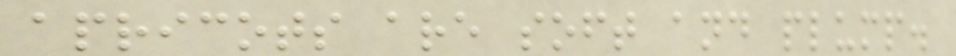apricots are soft and plump.
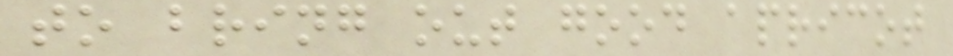to bring out good apricot
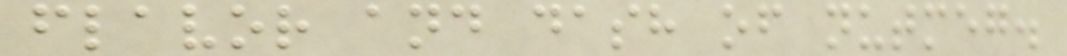flavor and dash of nutmeg.
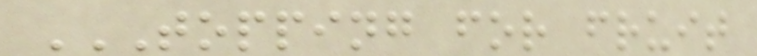TOPPING FOR FRUIT
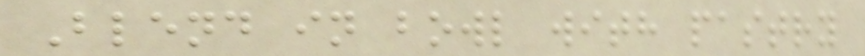Blend in bowl with pastry
